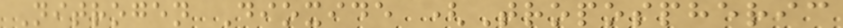Nitrogen Dioxide (Tropospheric
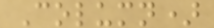Column)
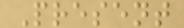Present
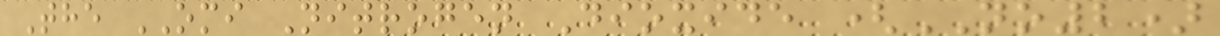The OMI Nitrogen Dioxide (NO2)
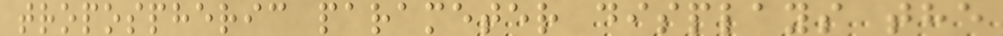tropospheric parameter displays the
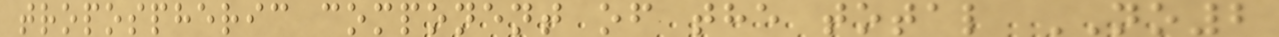tropospheric component of the total NO2
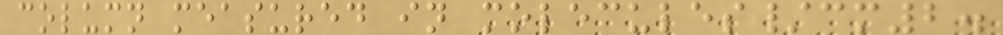column measured in molecules/cm2.
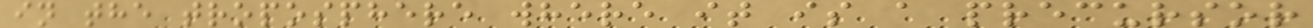in the troposphere where it is a precursor
